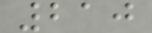210
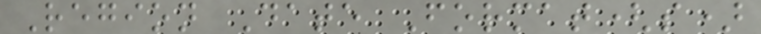Region Date Format(s)
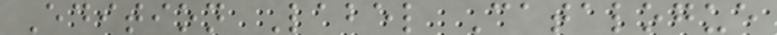Edition Label Catalogue
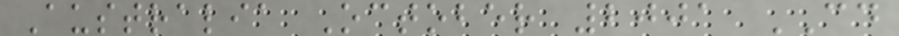Australia October 2001 CD
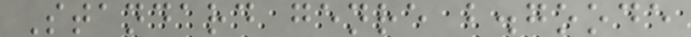Standard genre b.goode
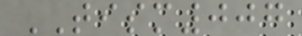TISM007
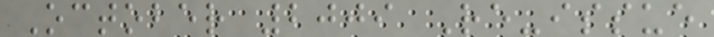October 2009 Re-issue
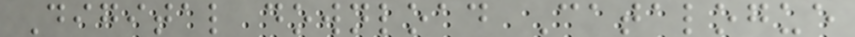Digital download Catalogue
